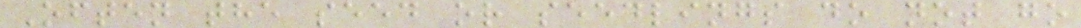Often the seed or seedlings do not go
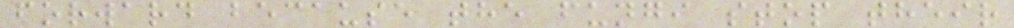forward because the fungi stop their
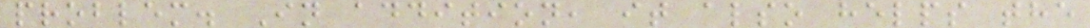problem. In addition, it also helps the
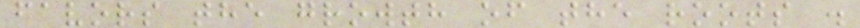favors the growth of the roots .
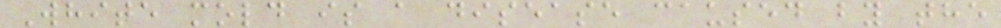White mold is a disease caused by the
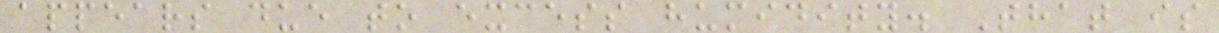appears due to excess humidity. That is
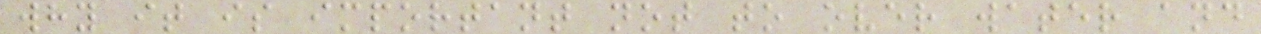why it is important not to over water and
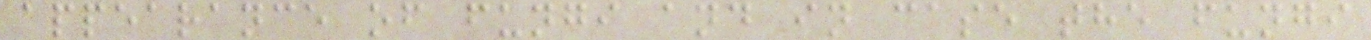appearance of fungi and in case the fungi
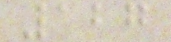127
